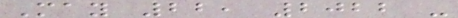May 22, 2022 -
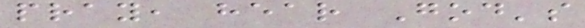pray, hear God's
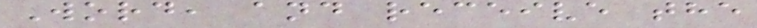Word, and receive the
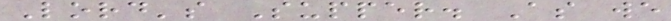Lord's Supper. As we
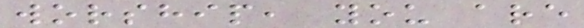worship, you are
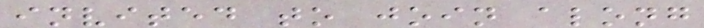invited to join along
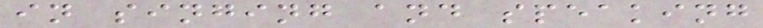in singing and speaking
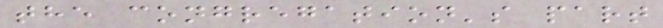the congregation's part
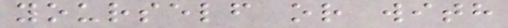yourself or with
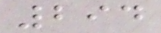294
